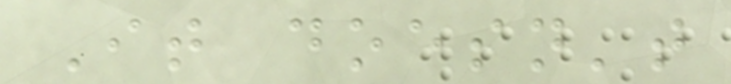It doesn't
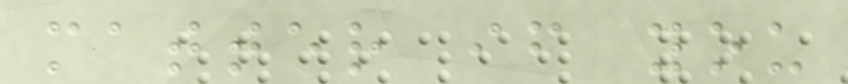matter if you
